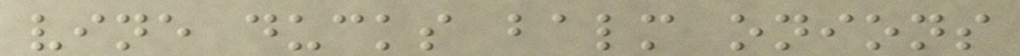vine ducks balm onions
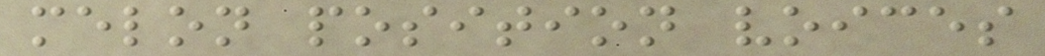melon position voices
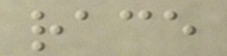race
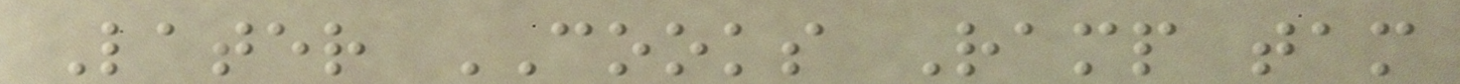Later COOKS Ramp tam
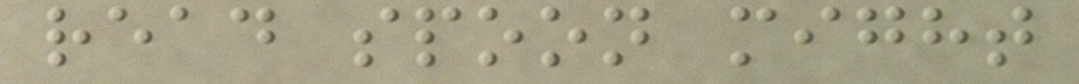read spoon might
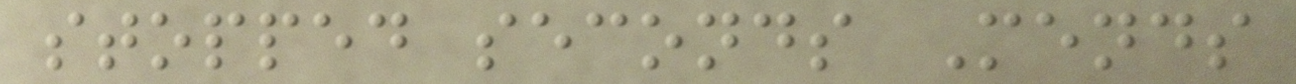stopped seconds Mends
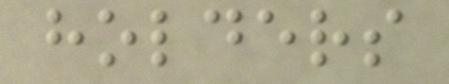holders
